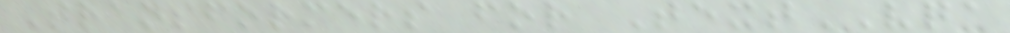Transformers for TextVQA
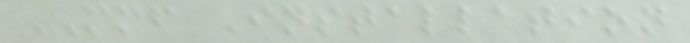MMF Installation
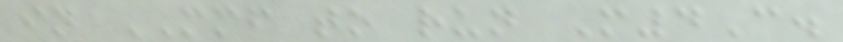in MMF to run M4C.
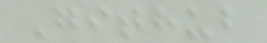Github
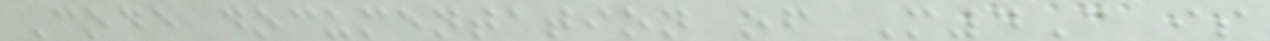Code documentation of M4C is
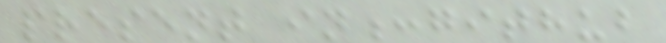present in:github
